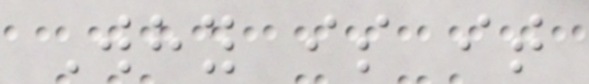Why is it
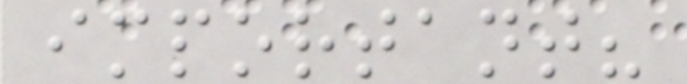important?
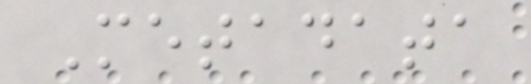Metadata
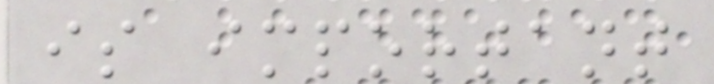is important
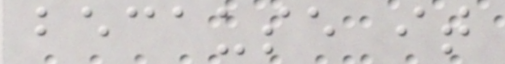because it
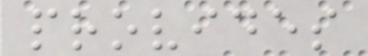provides
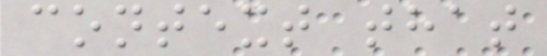context that
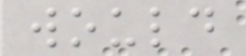would
